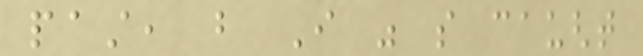past, but I was so caught
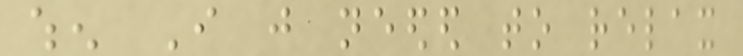when I just needed to relax
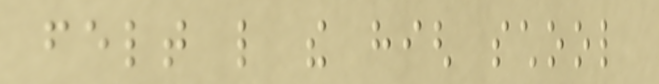felt like the high school
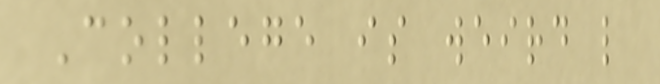College is weird like
